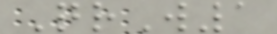QrW1
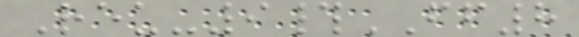Reu-9#FF8
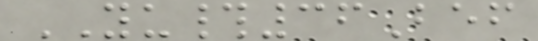YU#36Bef
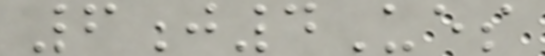6j4Ues
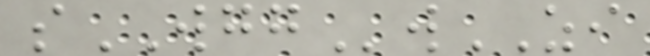sWGGwZI
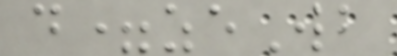d=zeWb
